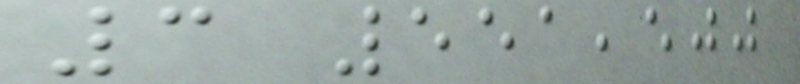3 551,500
